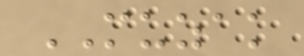MUZAK
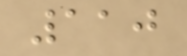110
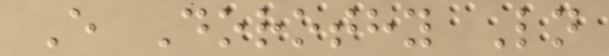E Dorothy Ln
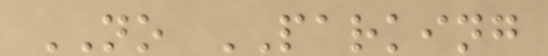NO PARKING
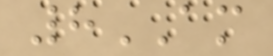8AM
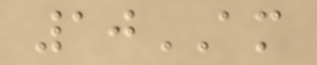10AM
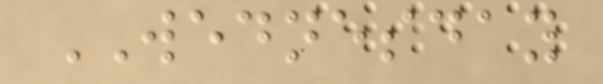WEDNESDAY
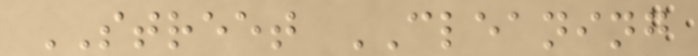STREET CLEANING
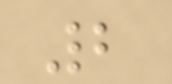2
